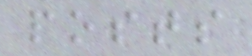posts
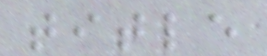title
